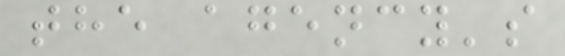the agency's
